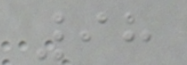98
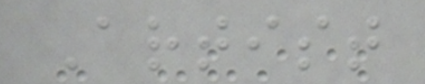Artist
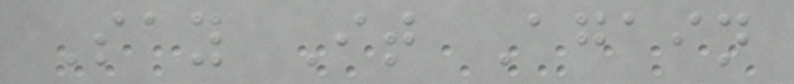Say It Again
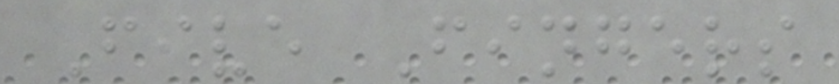Five Fingers
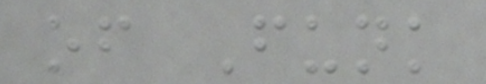of Funk
